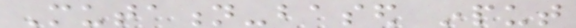Mutation-based input
